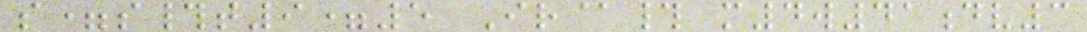s=s#t9=5 Ir@# m4w41dv3
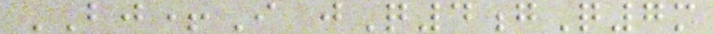BJ+I jQ4gQ7m
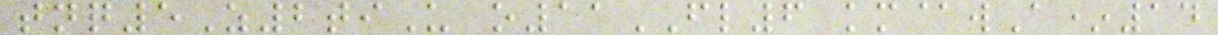tnq5Z2tiU o11FL6 km@wA*14
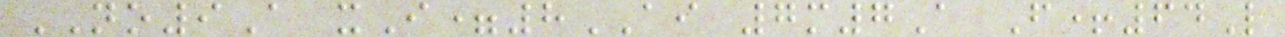NO9A xI=8AI 7m7A F+64L
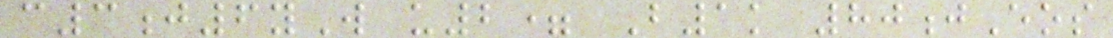c3j6yW u2= B1k 80jEos
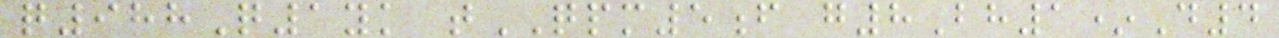q988Q1yk tQPM5f g8Bh1*D4
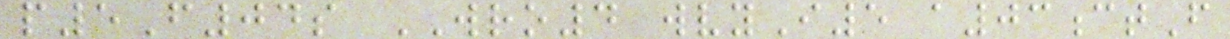p5F04s WRO4 wvyI5 a03ctF
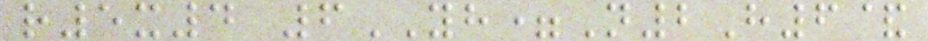r5x4 6YH=N2H6&
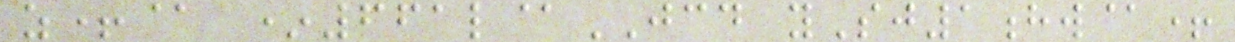z+@ *661l@JCD ySj1hw@+
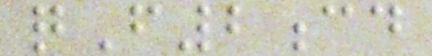qF2cd
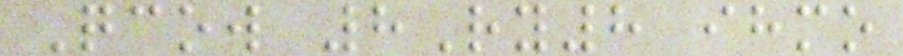Qcow 8Ry8 ihmo
